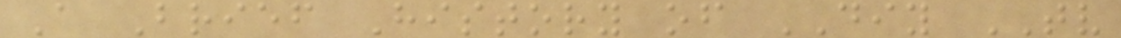A Brief History of DIY TV
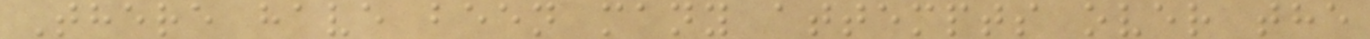There have been many attempts over the
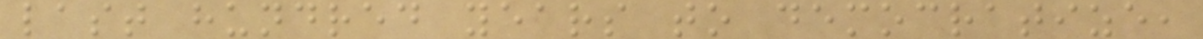last hundred years to democratize,
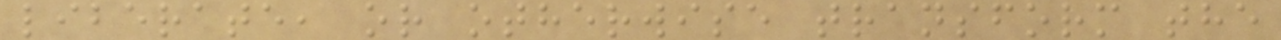liberate, or otherwise transform the
